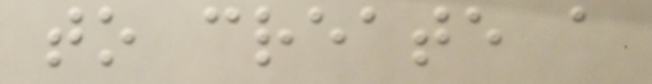to create a
